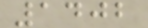1402
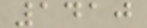1410
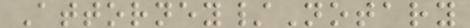Attorney/Notary
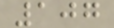107
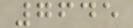7645
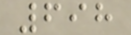698
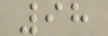98
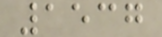1537
